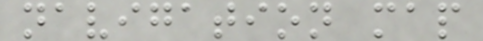navigation map
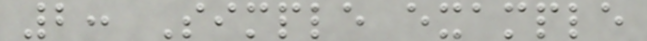2: Simple example
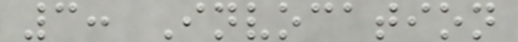3: Invocation
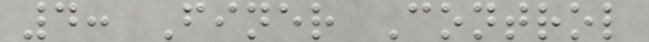4: Finer Control
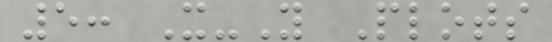5: X-Y Plots
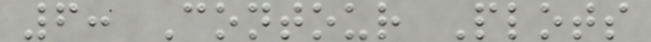6: Contour Plots
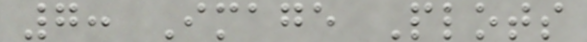7: Image Plots
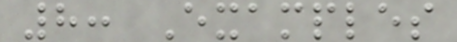8: Examples
